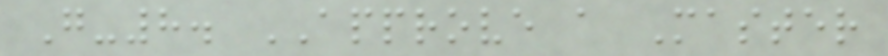G-8. APPROVE a Master
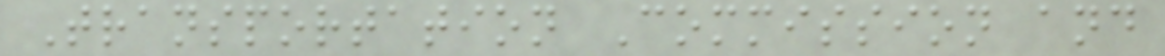Transportation Commission and
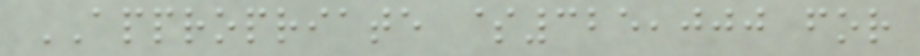APPROPRIATE $325,000 for
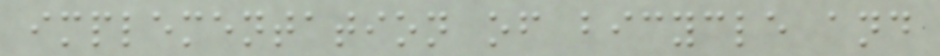implementation of bicycle and
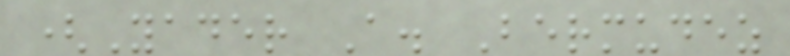(Yader A. Bermudez
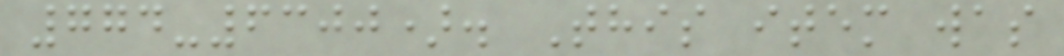774-6300). This item was
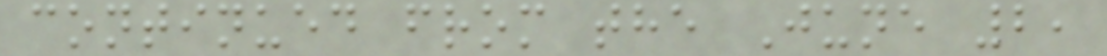continued from the June 2,
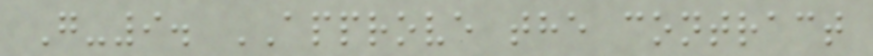G-9. APPROVE the contract
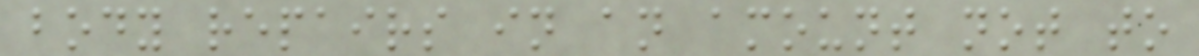body repairs in an amount not to
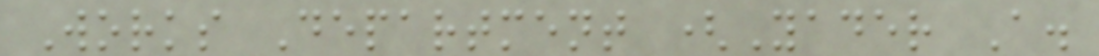Works Department (Yader A.
